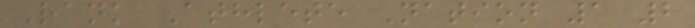Rank Athlete Nation 1 2
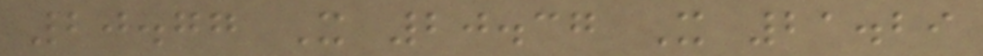20.77 X 20.37 X 21.29
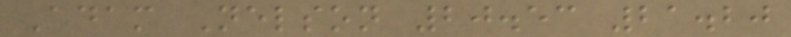Adam Nelson 20.53 21.20
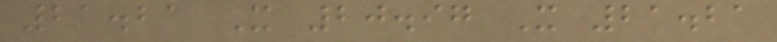21.21 X 20.97 X 21.21
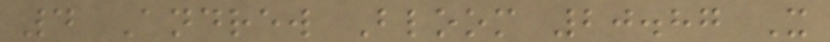4 Andrew Bloom 20.87 X
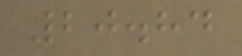20.84
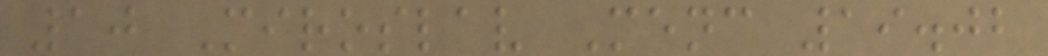10 Miroslav Menc 19.02
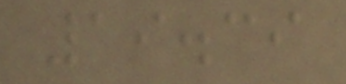19.39
